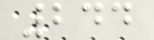244
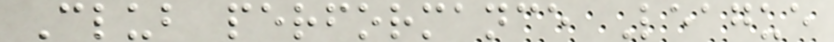Club performance League
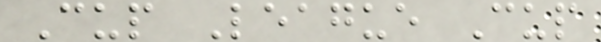Cup League Cup
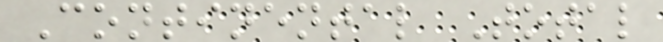Continental Total
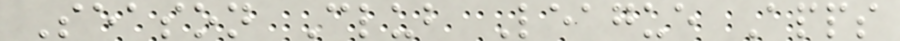Season Club League Apps
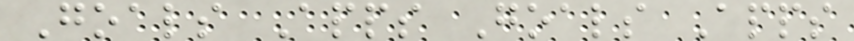Goals Apps Goals Apps
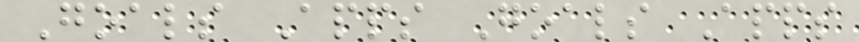Goals Apps Goals Apps
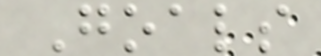Goals
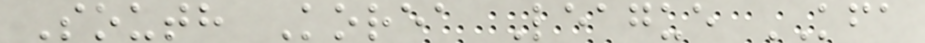South Korea League KFA
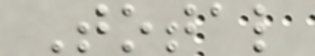Total
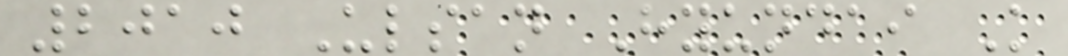2010 Ulsan Hyundai K
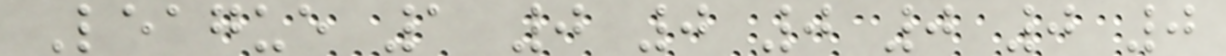League 1 0 0 0 0 0 0
